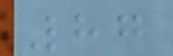87
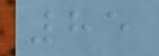85
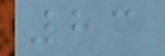83
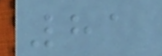81
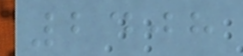2408
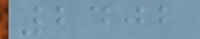2402
